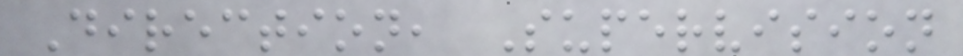Direction, Supervision
